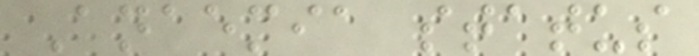Anaemia status
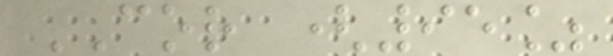COR (95%
